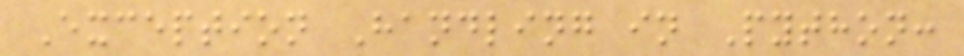Exception Handling in Python:
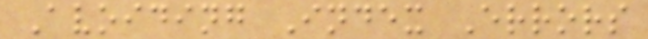Avoiding Index Errors
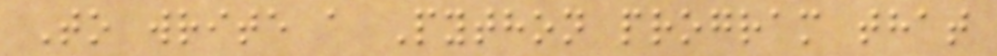To write a Python program that
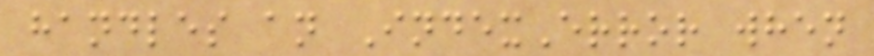handles an IndexError when
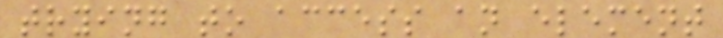trying to access an element
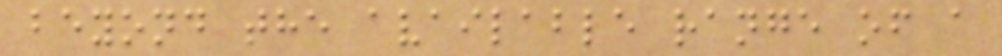beyond the available range of a
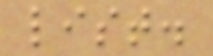list.
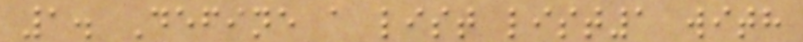1. Define a list list1 with
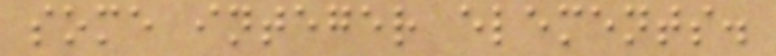some integer elements.
